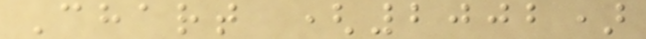Chart (2002)
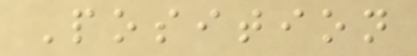Position
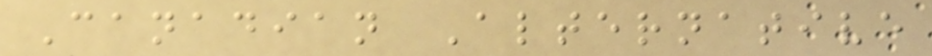Canadian Alternative
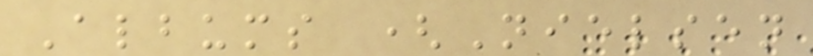Albums (Nielsen
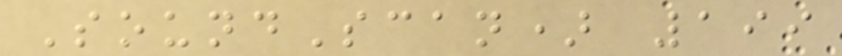SoundScan) 199
